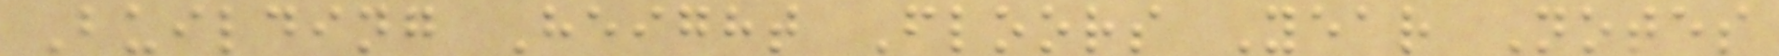Building Height Floors Year Notes
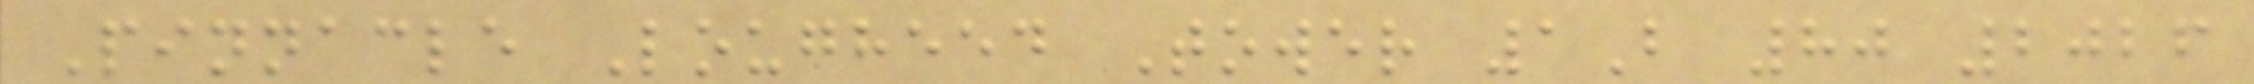Pinnacle Lougheed Tower 1B 80 2026
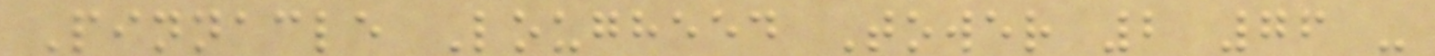Pinnacle Lougheed Tower 2 76 -
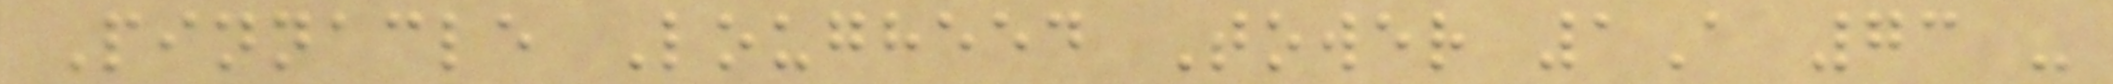Pinnacle Lougheed Tower 1A 73 -
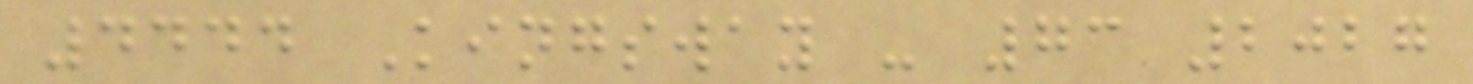4444 Kingsway - 73 2027
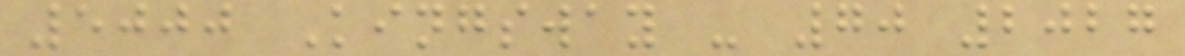5000 Kingsway - 70 2027
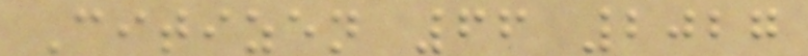Citizen 66 2027
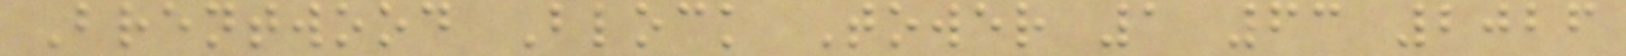Brentwood Block Tower 1 63 2026
